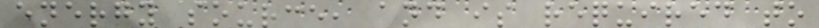energy source, and is required to
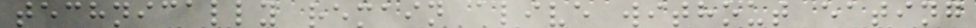technically remain alive without eating
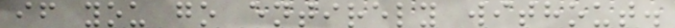if you go entirely without.
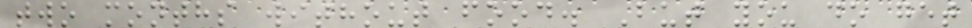two months without food. But you do get
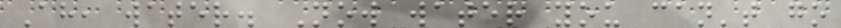Ah, water. Now water you can't go
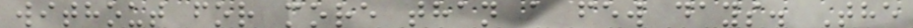without for more than a few days. The
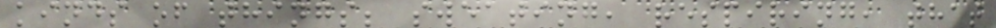kinds of things; sweating, respiring, that
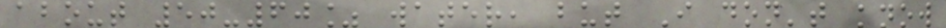about 50-60% water, but I don't know
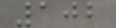102
